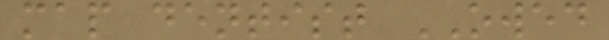map dentist OWED
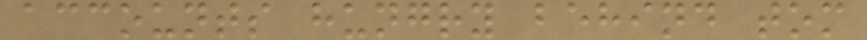accounts hungry behind tom
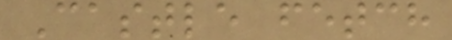Castle fetch
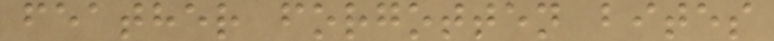feather forgotten bites
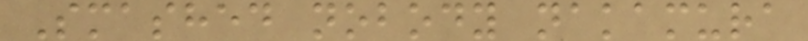Smashed nobody nakamura
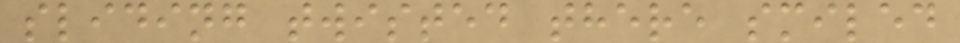sliding twisted there smiled
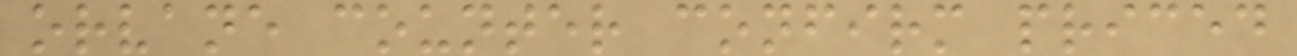orvane counter confirm priced
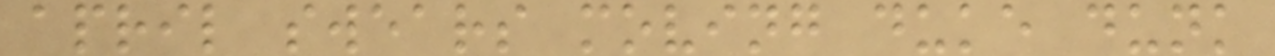april swears moving duke dunk
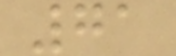71
